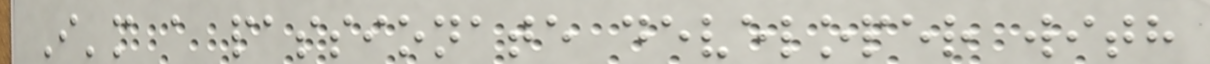I'm a passionate developer with
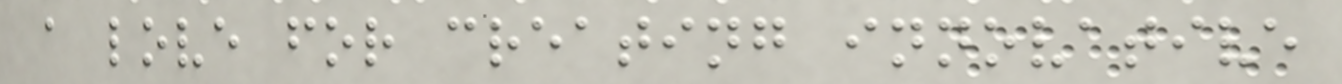a love for creating innovative
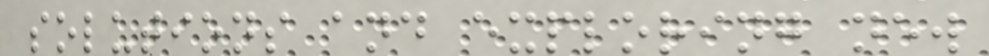solutions and exploring new
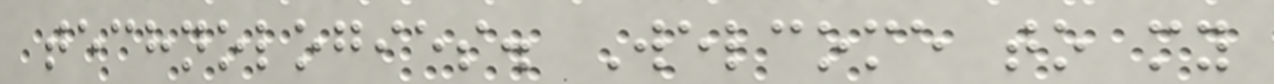technologies. Welcome to my
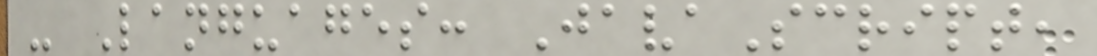- Languages: JavaScript,
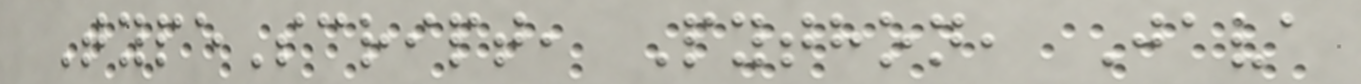TypeScript, Python, Java
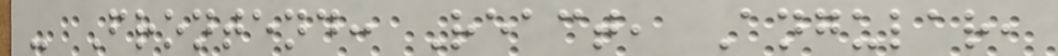- Frontend: React, Angular,
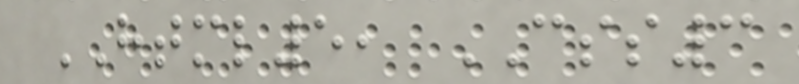HTML5, CSS3
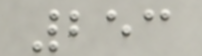253
